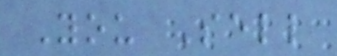You Sell
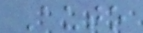Auto
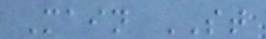Main ST
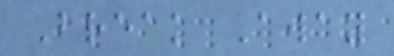Break Away
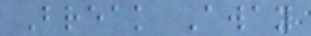Break Away
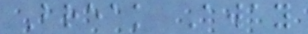Break Away
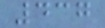437
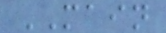MAIN
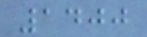1400
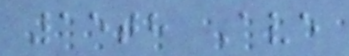15th Ave
